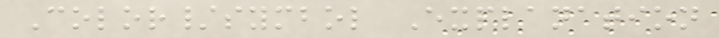Color/symbol Explanation
